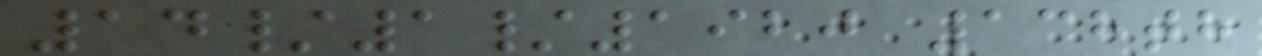14/1/1920 138th
